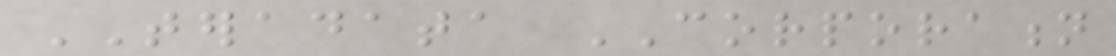TERADATA CORPORATION
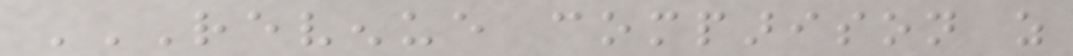REVENUE COMPARISON AS
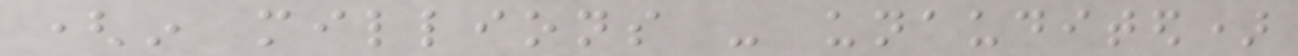(in millions - unaudited)
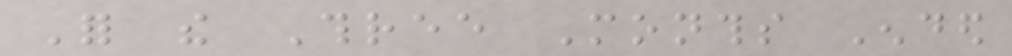For the Three Months Ended
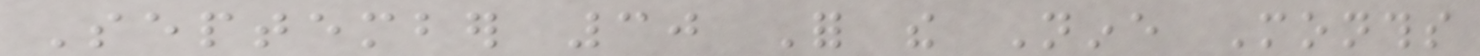September 30 For the Nine Months
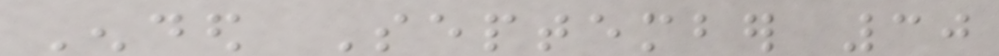Ended September 30
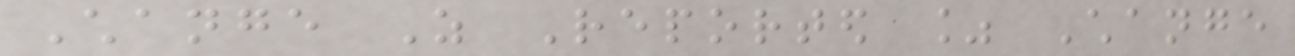Change As Reported % Change
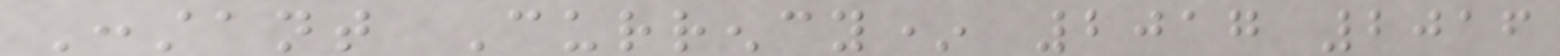Constant Currency* 2017 2016
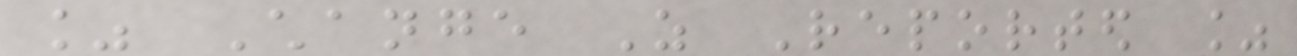% Change As Reported %
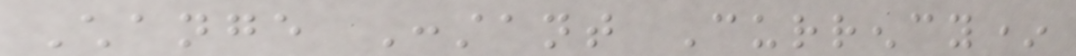Change Constant Currency*
